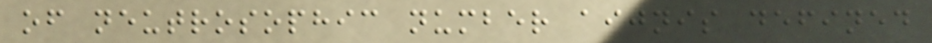of neutrosophic number aijnis defined
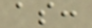as:
